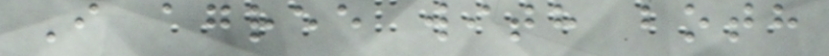I agree with both
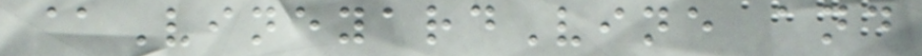@VineyardVine and
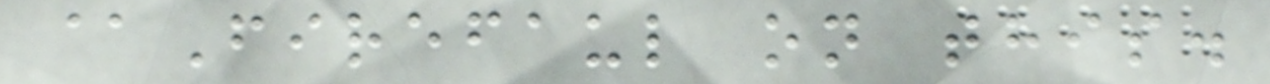@Firefaul on this.
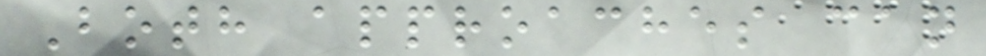Both approaches can
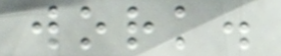work.
